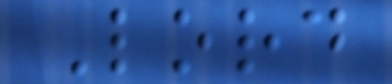Lord
